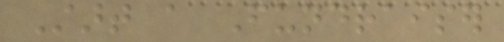Start a Fundraiser
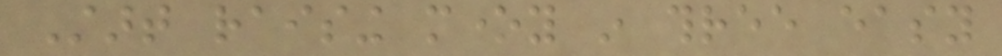Start raising money in three easy
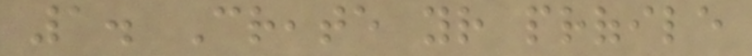1. Create your profile
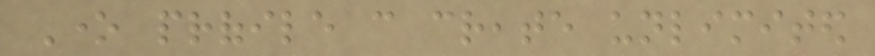One profile can create unlimited
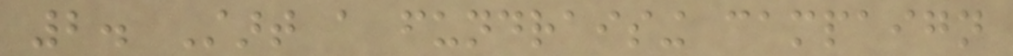2. Start a fundraising campaign
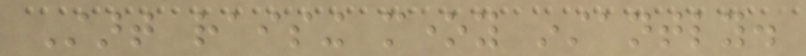Start raising money instantly.
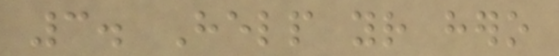3. Help your hero
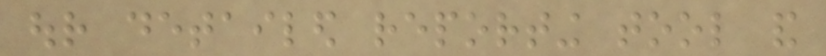our detailed reporting tool and
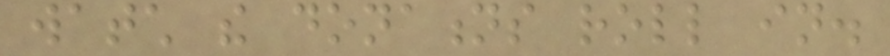watch the donations roll in.
